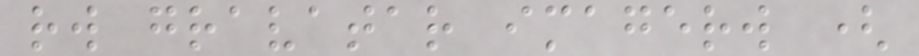rw gravatar imagerw (
